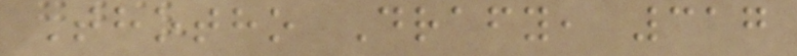Thotho Drafy, 317
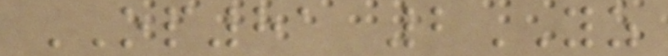OP81 2YZ
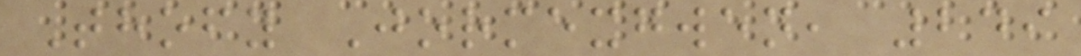Thofy Jormexgwen, 249
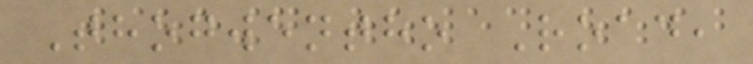Thogwentho Road,
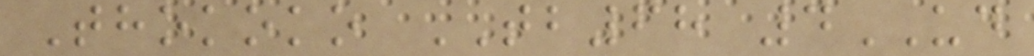Thokoko TB68 4UD
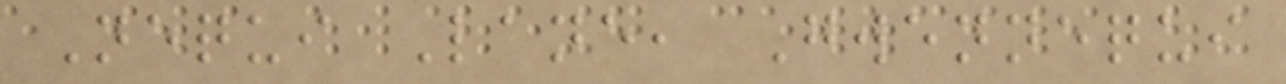Nequi Lane, Gwennequi
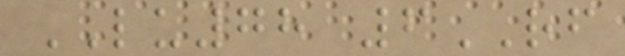LU78 6RF
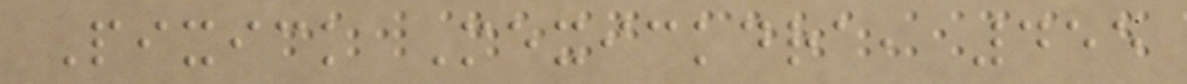Pixick Mexickdra, 455
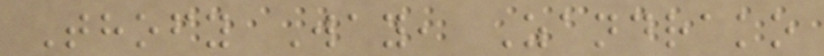Thofy Way, Zandrako
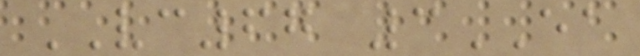VC67 3EA
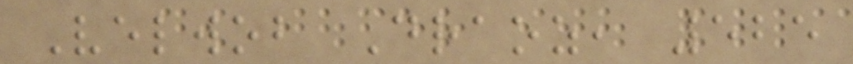Velwob Draoz, 525
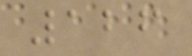126
